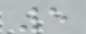5
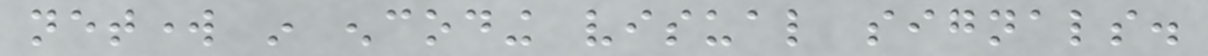network in encoding visual signals.
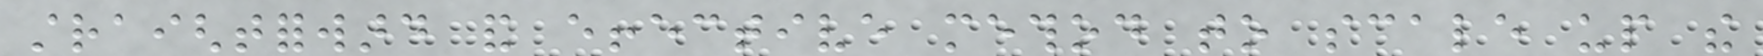straightforward and effective method to scale up the
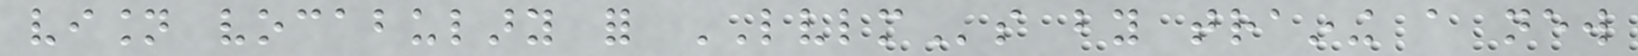vision vocabulary for LVLMs by training a new
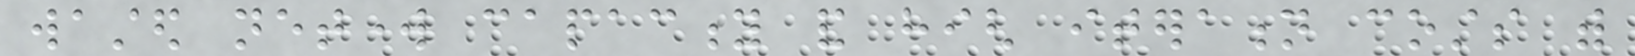wasted network capacity and high iteration costs with
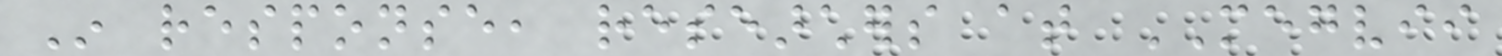In response, researchers at MEGVII
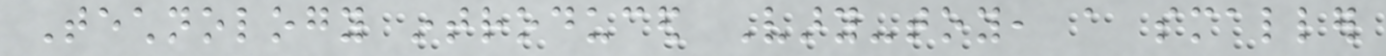Technology introduced Vary-toy, a smaller
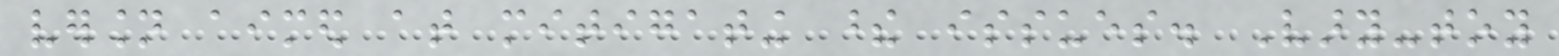version aimed at mitigating these issues. Vary-toy
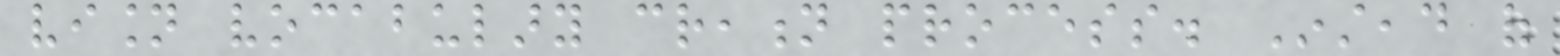vision vocabulary creation process. Instead of
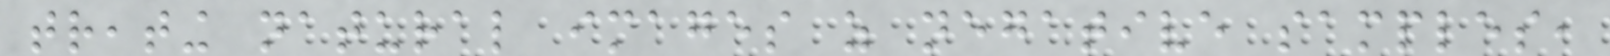treating natural images as negative samples,
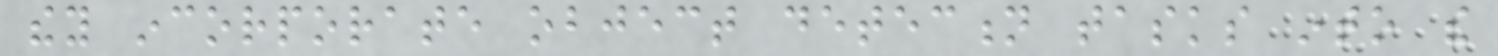they incorporate object detection tasks into the
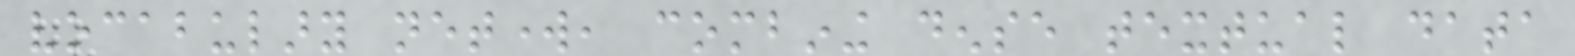vocabulary network, combining dense textual data
